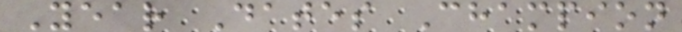Year Dates Champion
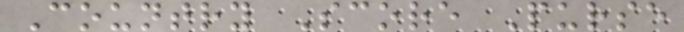Country Score Purse
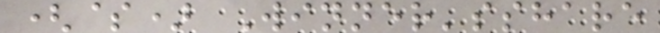($) Winner'sshare
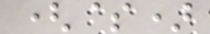($)
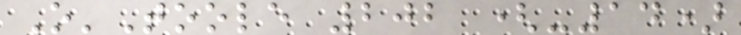O'Toole 202 (-14)
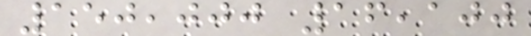150,000 16,100
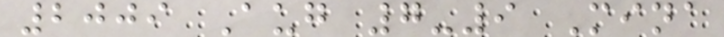2009 Aug 7-9 Mina
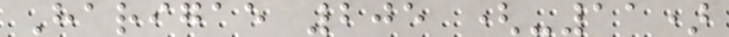Harigae 205 (-11)
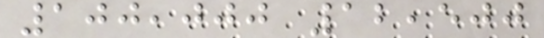100,000 12,500
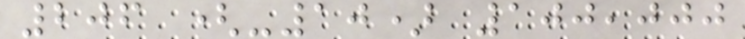206 (-10) 100,000
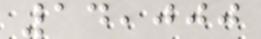14,000
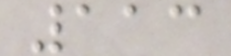113
